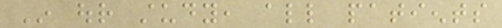In our study, all patients
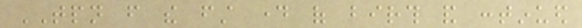TPN from the first day of birth and continued
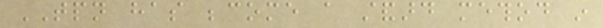TPN has become a standard method in
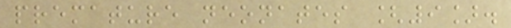premature neonates [9].
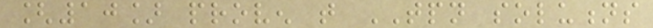[10] proven that TPN solutions
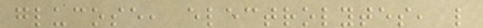glucose, electrolytes, like
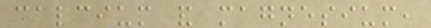calcium and magnesium,
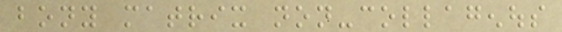bony matrix non-collagenous
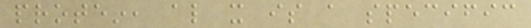protein, also it is a specific
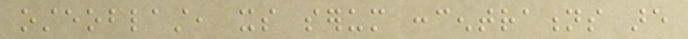osteoblast, its serum concentrations are
